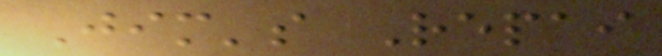Jim's Repai
